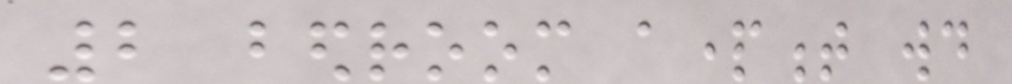2 bedroom apartment would
